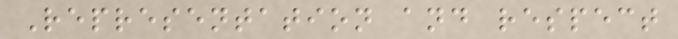Representation and respect
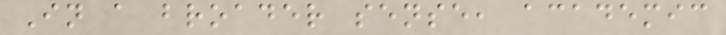In a broader sense, academic
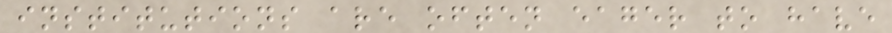institutions are often eager to have
